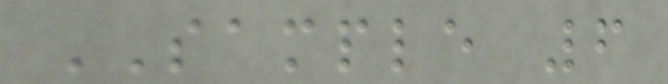SAMPLE 6
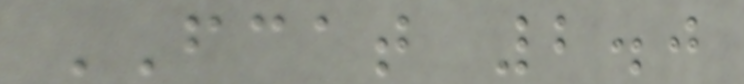FCAT 2.0
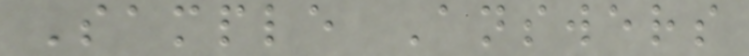Sample Answers
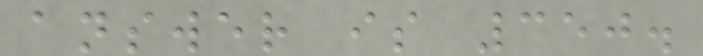answer is 350.
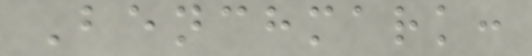Benchmark:
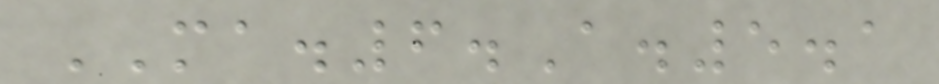MA.6.A.5.1
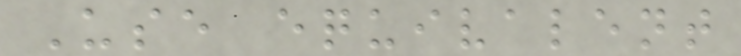Use equivalent
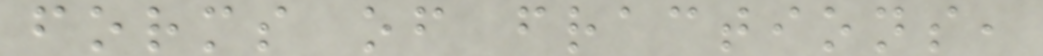forms of fractions,
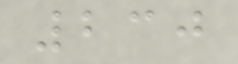230
